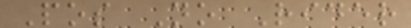Pos No Rider
